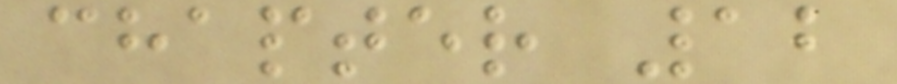chapter 12
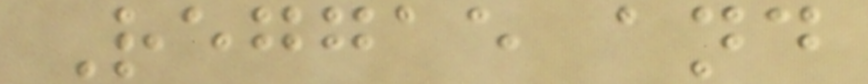Reggae and
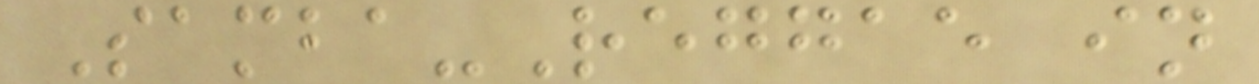Samba-Reggae in
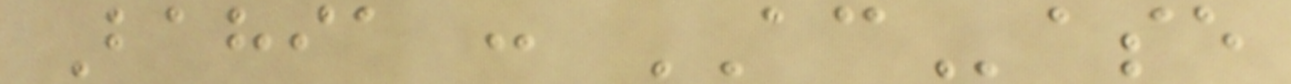Bahia : ACase
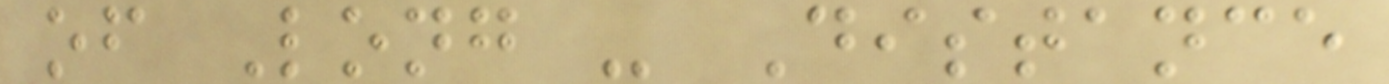of Long - Distance
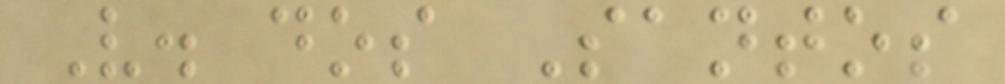V. dos Santos
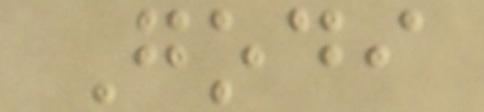Godi
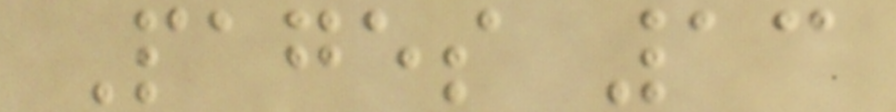Pages 13
